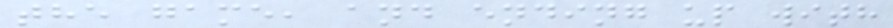the game, and ending up with
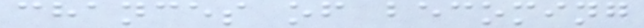chances of becoming
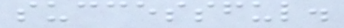successful.
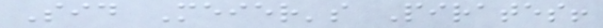Sid Meier's Pirates!
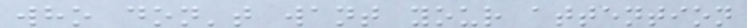who don't want your attention
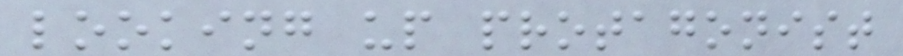looking up protagonist
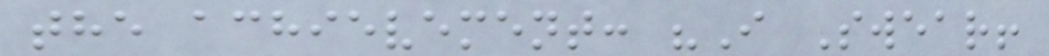the achievement: "I Swear!
